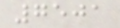7501
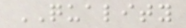QUALITY
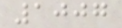1007
